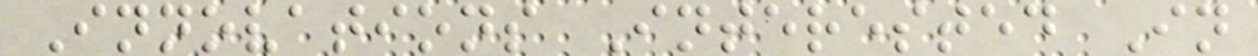Innovations Interested In
